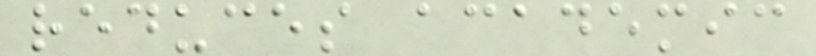reduces academic
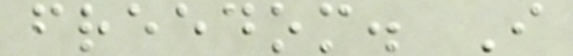freedom. I
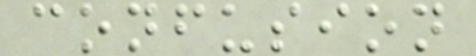confusion
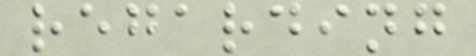regarding
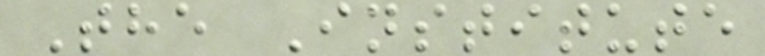The Institute
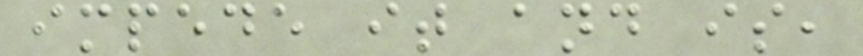impede it and is,
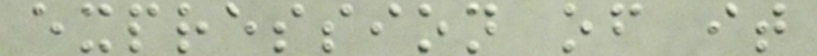expression of it
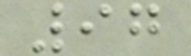97
